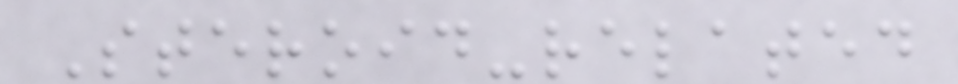Steroid-related
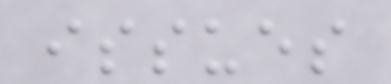issues
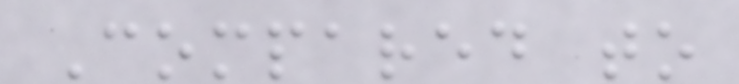Compared to
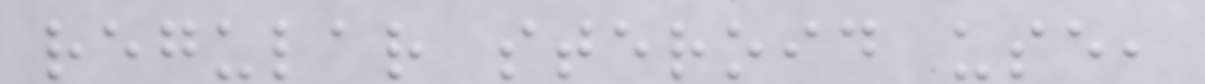regular steroid use,
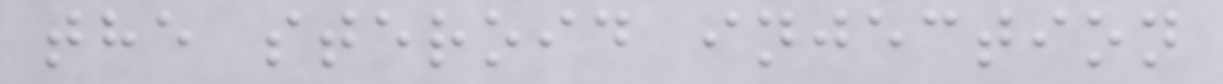the steroid injection
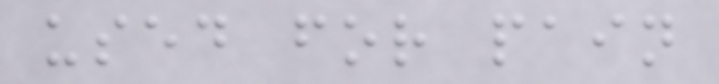used for pain
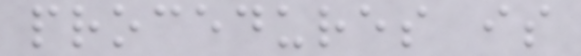procedures is
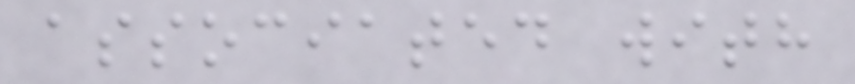associated with
